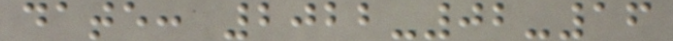date: 2022-02-16
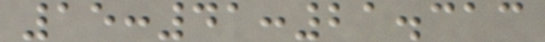15:41:21.313
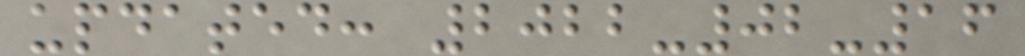updated: 2022-02-16
